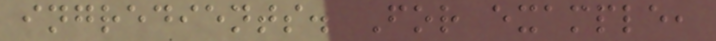ingredients. For example,
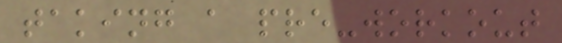taking a pre-workout
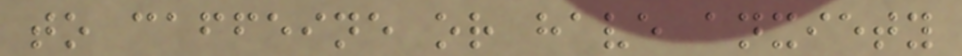to caffeine or have anxiety
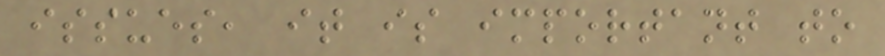issues, it is important to
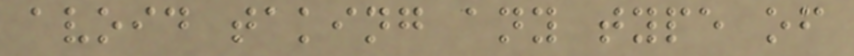avoid taking any type of
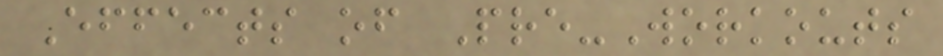Effects of Pre-Workouts
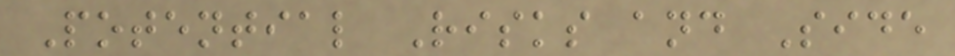Potential Risks and Side
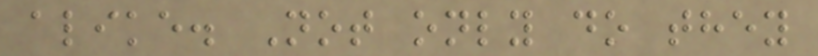alike. Not only do they
